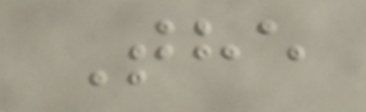The
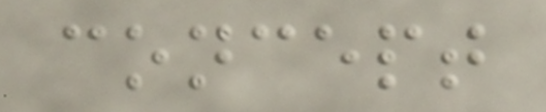concept
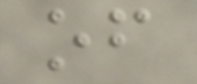of
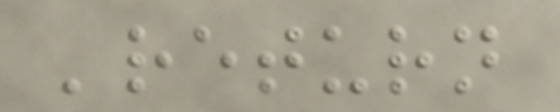'return
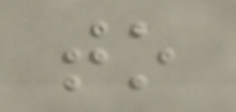to
